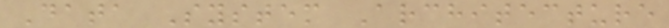Data System Architecture
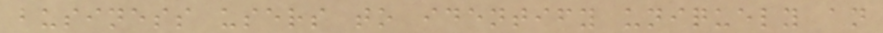business users to identify uniquely an
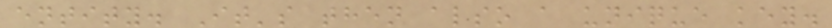entity. It's then also a unique key.
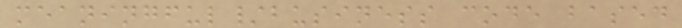meaningful/business code based
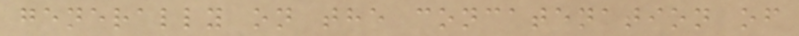generally on the concatenation of
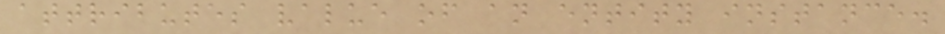attributes value of an entity instance.
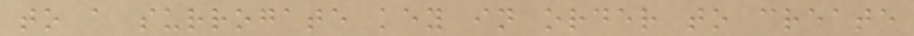to a surrogate key in order to create
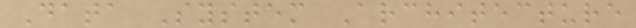Data System Architecture
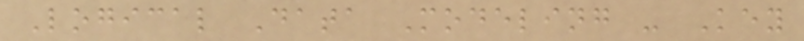Logical Data Modeling - Key
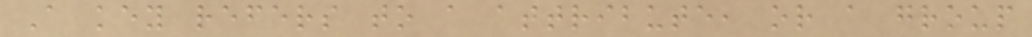A key refers to a attribute, or a group
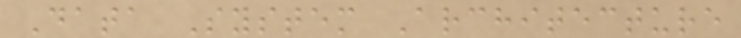Data System Architecture
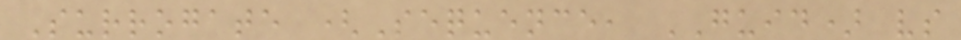Surrogate (Sequence, GUID) vs
